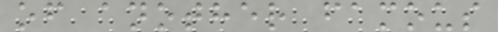of another famous
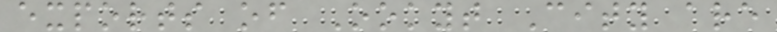exports of Ookyt City are
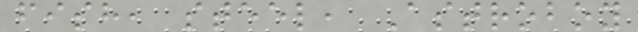fish, steel, Astroboy
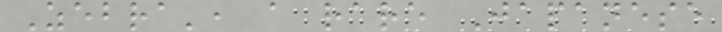Zebra', a rare Japanese
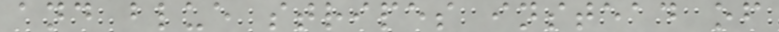and blue stripes instead of
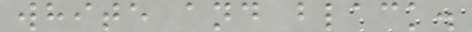white and black.
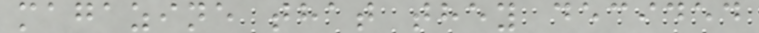magazine that they decided
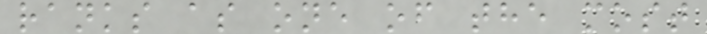ranks as one of the most
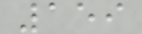159
